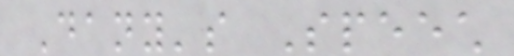Dany's Speech
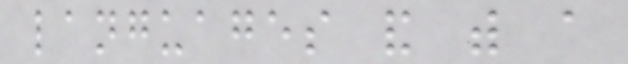languages and with a
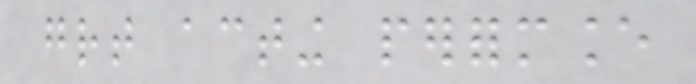great acting performance
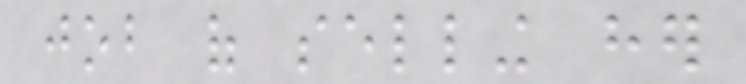job of selling her
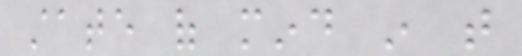state of mind in that
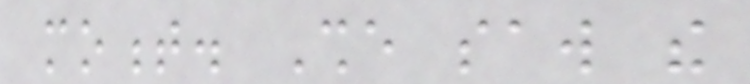moment. She saw the
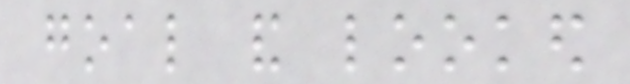goal and looked
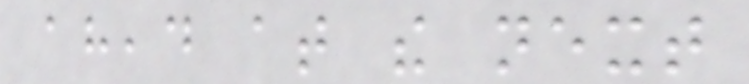ahead at the next
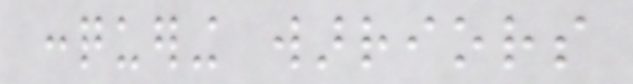conquering warriors
